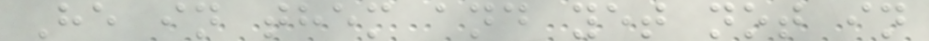He in them and yet not in
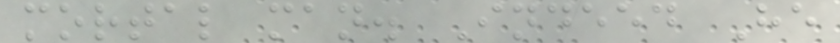mortal man. Indeed He
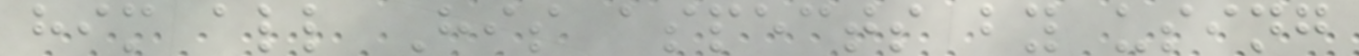him all His aspects by using
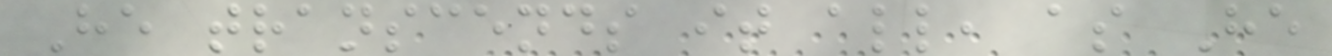He transcends it all, as He
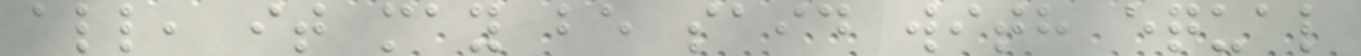all, it may be said with equal
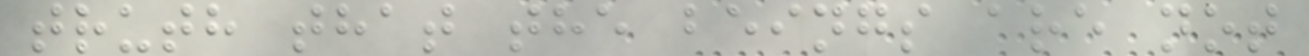truth that the beings are not
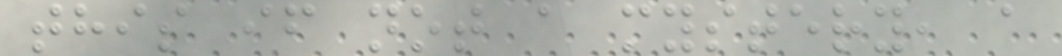this if not a mystery, a
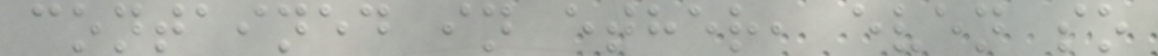contained in ether, even so
